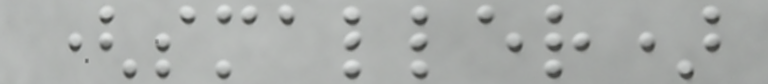(smaller)
